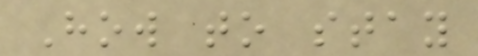How to stay
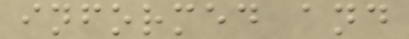informed and
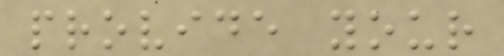provide your
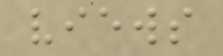views
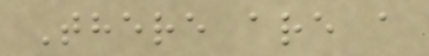There are a
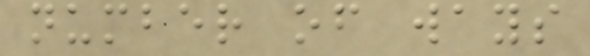number of ways
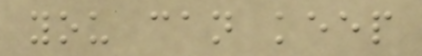you can keep
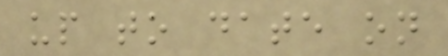up to date on
